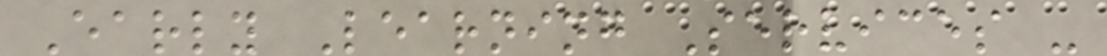Early Learning Services -
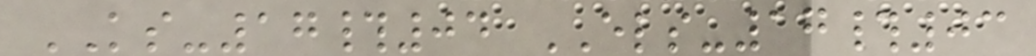KS-17#04 ELS-17#03
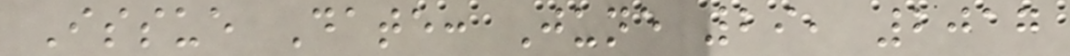Issue Date: June 29, 2017
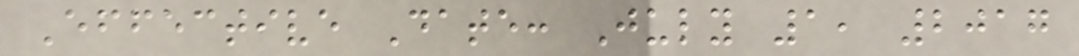Effective Date: July 1, 2017
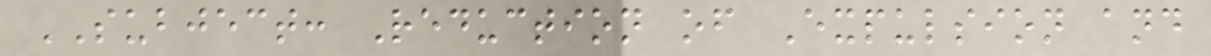SUBJECT: Reduction of Expulsion and
